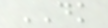DK
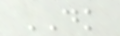DK
